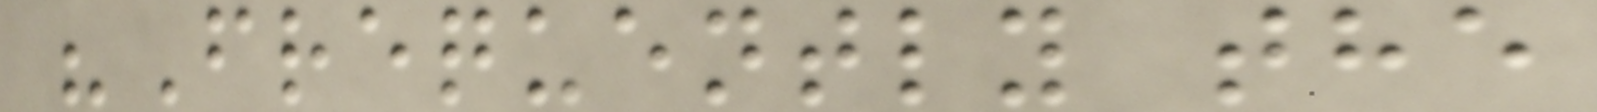"Frequently the
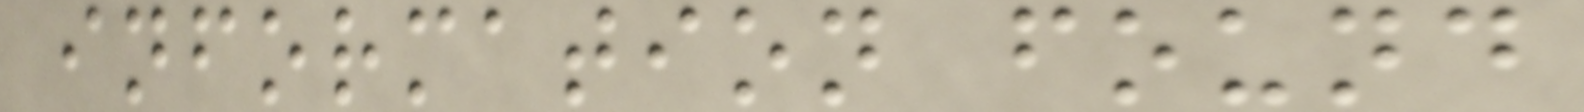information found
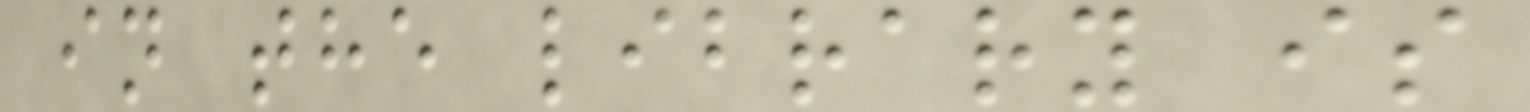in the library is
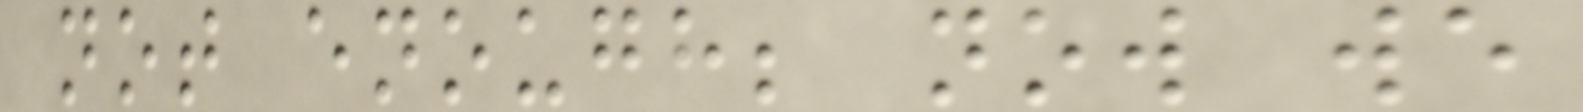not enough; now we
